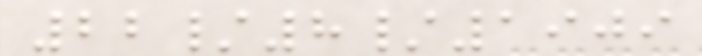22/8/1909
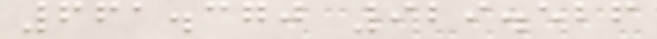661.370 929.526
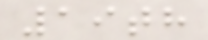19th
